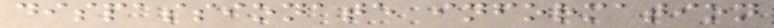dispassionate information
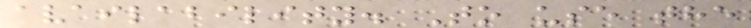availability. To use the
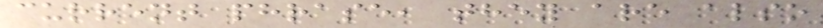current phrase, they are also
